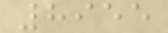8955
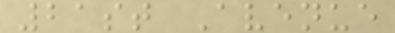21st Avenue
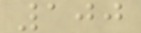100
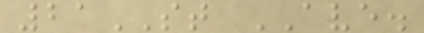21ST AVE.
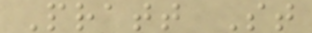Pratt St
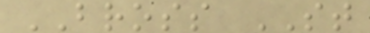BROSS ST
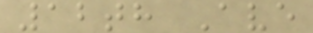12th Ave
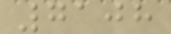7108
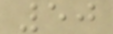50
